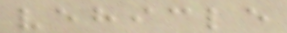vehicle
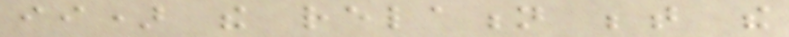ii) the relation between the
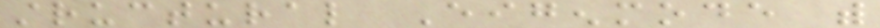structural Eigenmode with
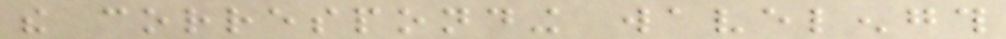the corresponding wavelength
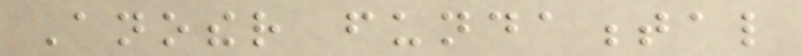Another fundamental
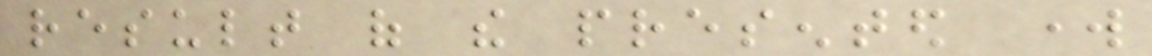result of the presented work
